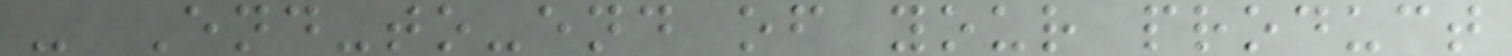- End-to-end of your product
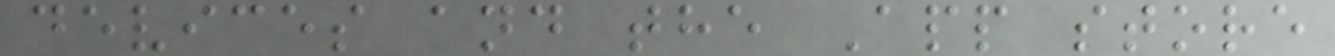devices and the App store
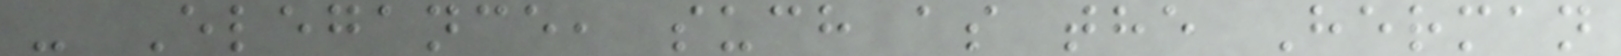- Elegance, such as the Herman
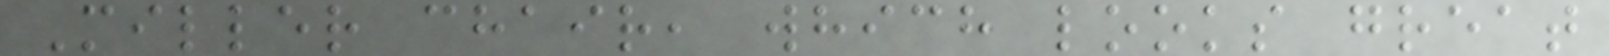Miller chair, which looks great
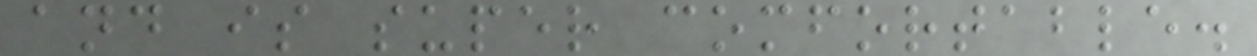and is super comfortable.
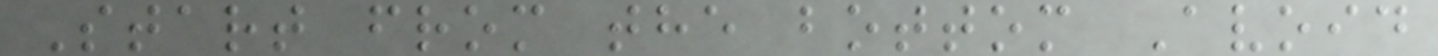Start from the bottom Avoid
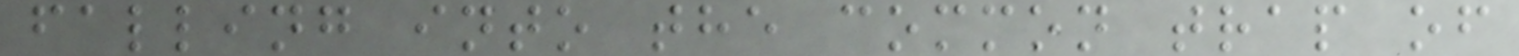falling into the common trap of
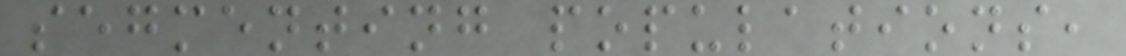segmenting populations,
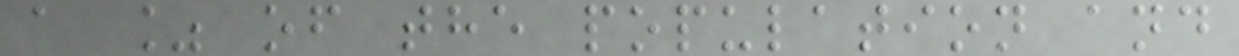a % of the population and
